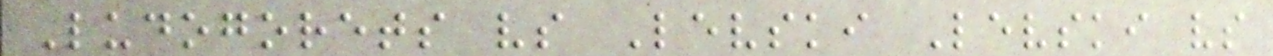Ludogorets vs Levski Levski vs
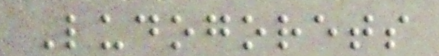Ludogorets
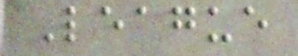League
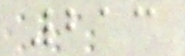213
